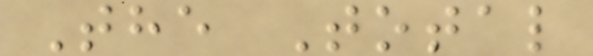The Total
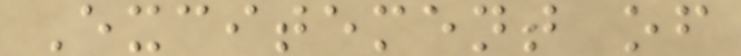Excitement of
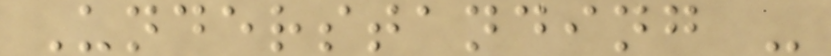Understanding -
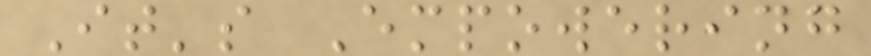It's Empowering
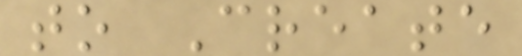to Create
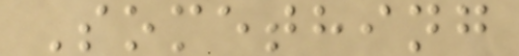Something
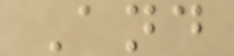And
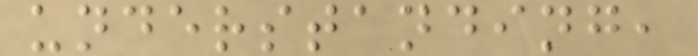understanding,
